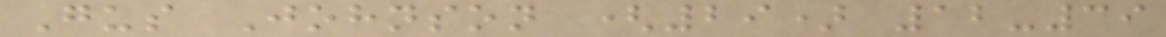Gus Johnson (29) 12-39
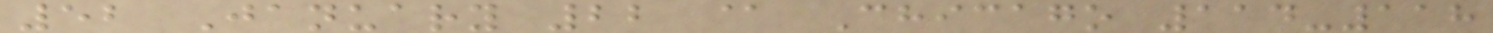52 January 22 @ Chicago 114-118
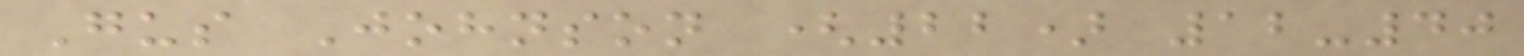Gus Johnson (22) 12-40
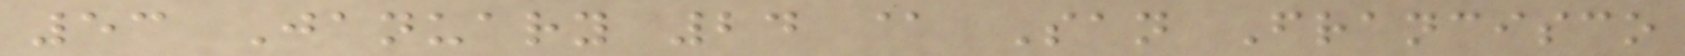53 January 24 @ San Francisco
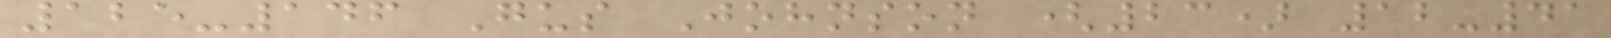125-146 Gus Johnson (23) 12-41
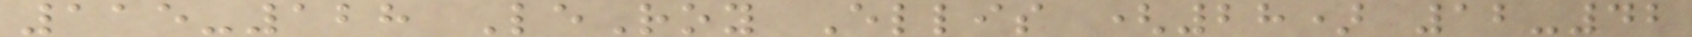115-128 LeRoy Ellis (28) 12-42
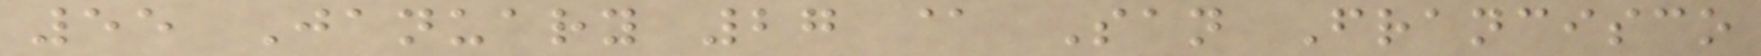55 January 27 @ San Francisco
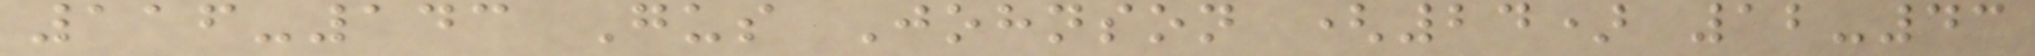116-143 Gus Johnson (24) 12-43
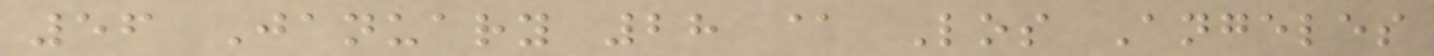56 January 28 @ Los Angeles
